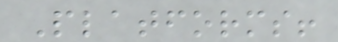Platforms!
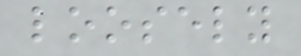loosely
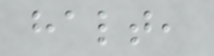halt,
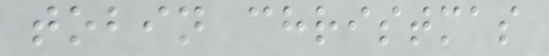tobin christmas
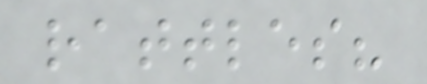rattles?
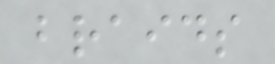braids
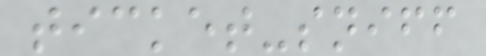ticket-sniff
